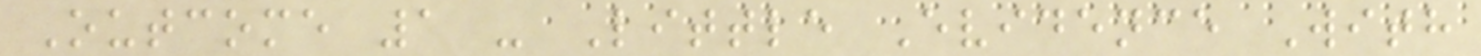Outcome 1 - Little Evidence With
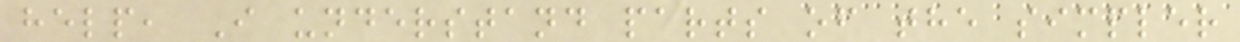help, I understand parts of the simpler
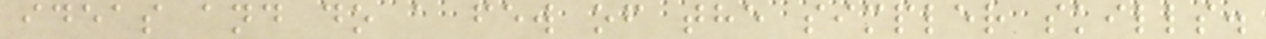ideas and do a few of the simpler skills.
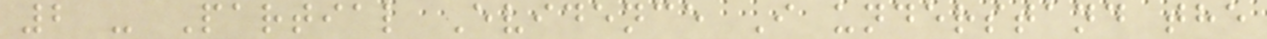2 - Partial Evidence I understand the
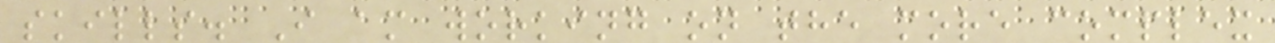skills. I am working on the more complex
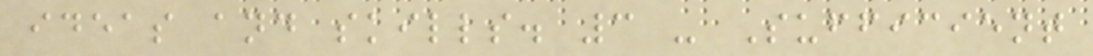ideas and skills. 3 - Sufficient
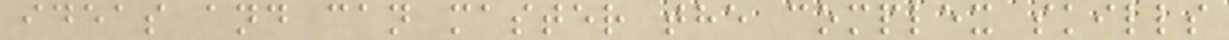ideas and can master the complex skills
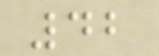42
